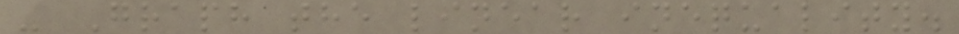- Graph the linear inequality.
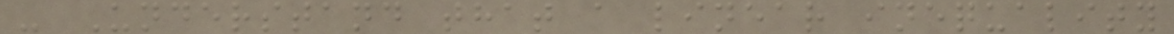- Understand that a linear inequality
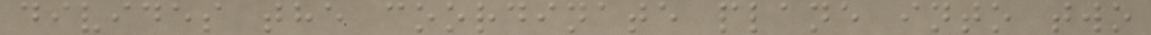divides the coordinate plane into two
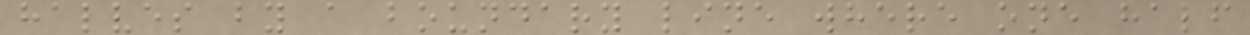halves by a boundary line where one half
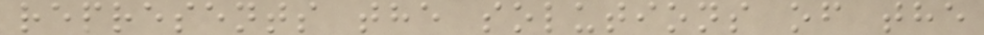represents the solutions of the
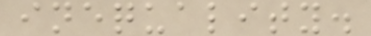inequality.
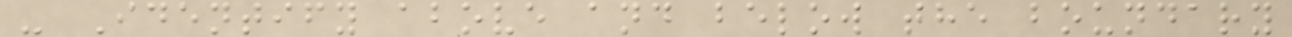- Identify above and below the boundary
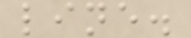line.
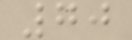70
